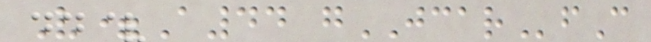V=A44 gJCARfC
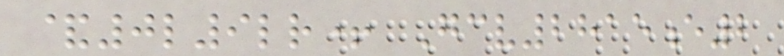&0l9lr+ Gcv2815e2
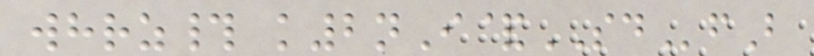whrz# k2nI&SDfB
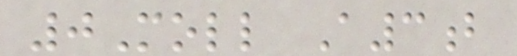0Moll A3b
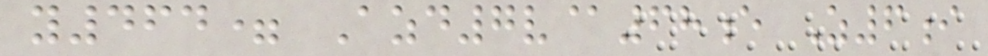y464= Azd7v@68e Z6i
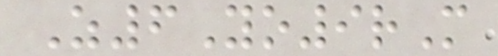Z6Yo9rM
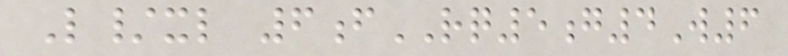L/xl 6fRQ5g4W6
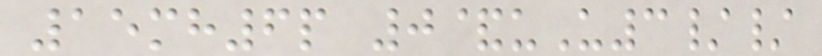15mh6p 0&uU3//
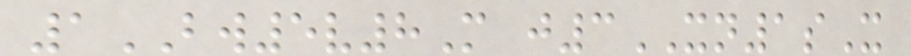1BW5v8M j3XN1sX
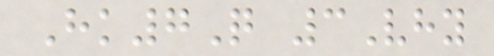Hk7Q 3Vhy
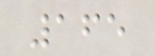165
